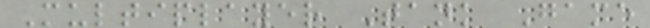Multiplayer Tank Game
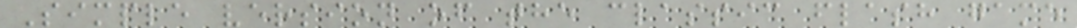Simple version of the classic flash game
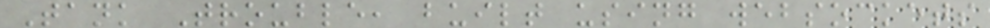Tank Trouble, built using websockets
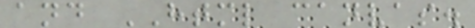and HTML canvas.
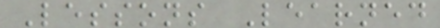Lessons Learned
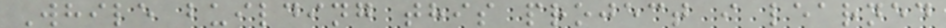While building this project i learned
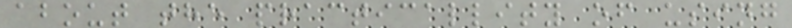about the practicallity of using
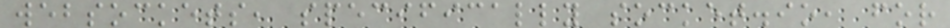websockets, specifically socket.io, for
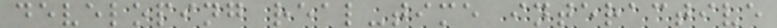developing real-time interactive
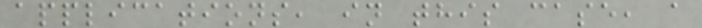applications, in this case, a
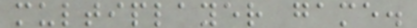multiplayer game.
